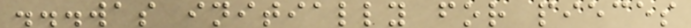...was initially for pieces
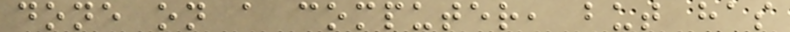done on a computer, but has
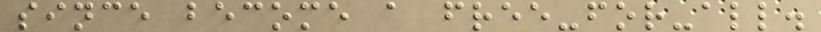since become a free-for-all.
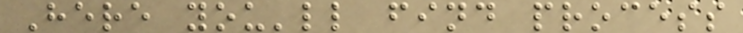Here you'll find process
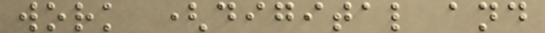work (digital and
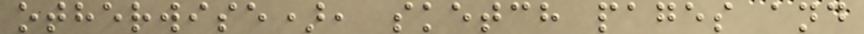otherwise), sketch pages and
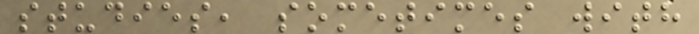studies, sometimes with
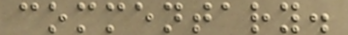commentary.
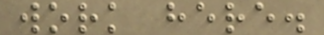work here.
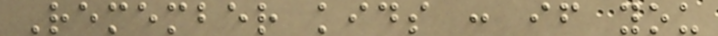Remember kids : if you
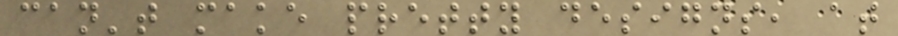can't make pretty designs, at
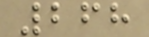268
